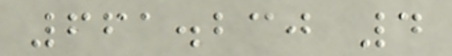661.230 4
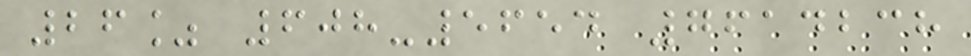26% 608-5654 7614238
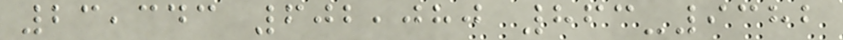23,343 602,080 863-9382
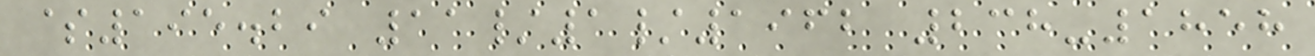$195.29 11/1/1962 238-1858
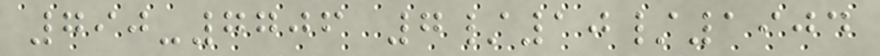790-7706 7/10/1904
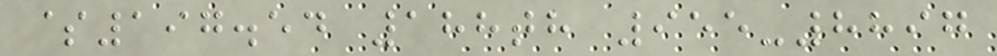$197.54 188th 955-8897
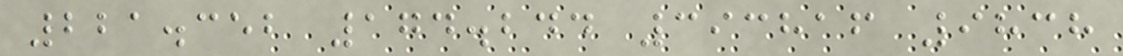221.352 174.244 393816 9838
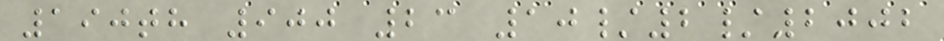190th 900 23 10/2/2002
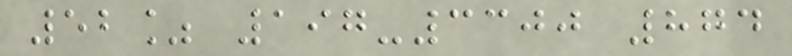52% 197-3300 874
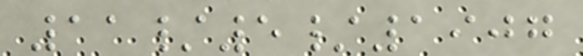11/5/1907
